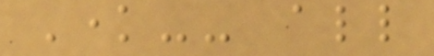Know-- all
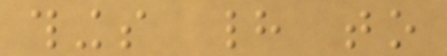things had to
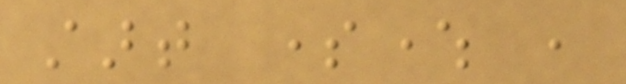start somewhere ,
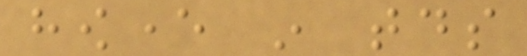however in todays
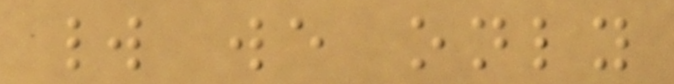world we only
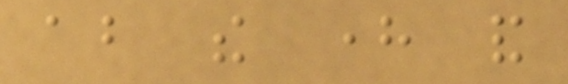about the here and
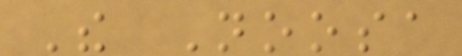The Noosa
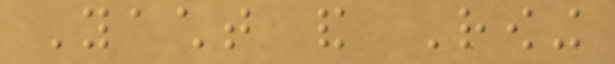Yacht and Rowing
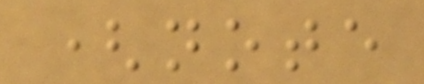(note
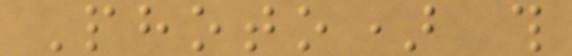Photo) this
